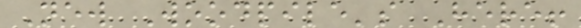New Woodpile's Here!
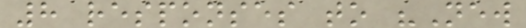8 responses to "New
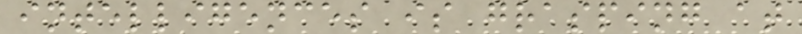intelligences is grasping at
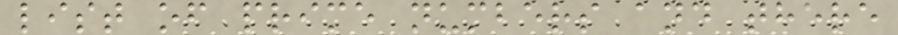list of prime numbers and there
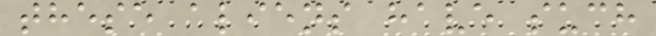these aliens have such
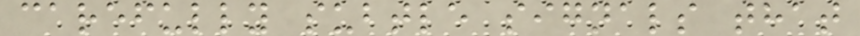carefully subtle signals that
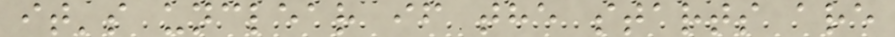it's unclear if the starts are
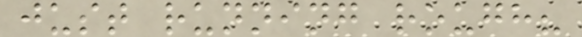just running rough?
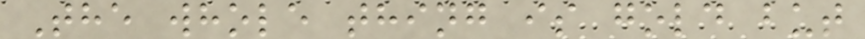The whole thing is gold but
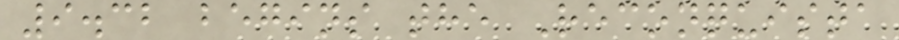9.32 begins the Reconquista
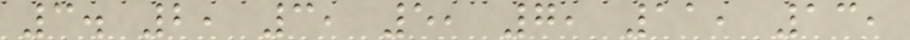3. 2, 3, 5, 7, 11, 13,
